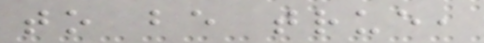to be true,
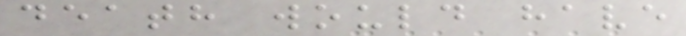death would have
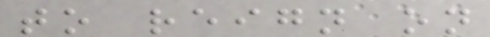to reign on
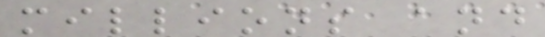millions and
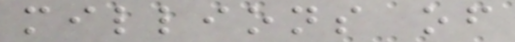millions of
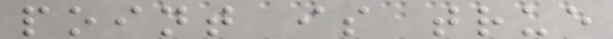point is true
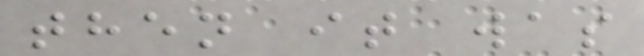then it was
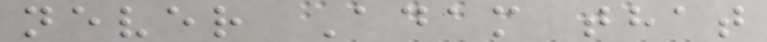never Adam that
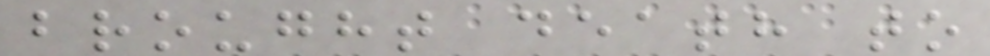brought death to
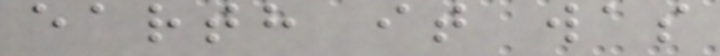earth it was
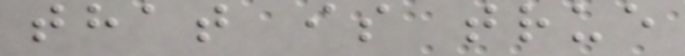that is true
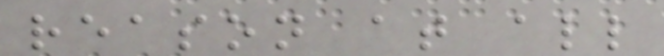reason at all
